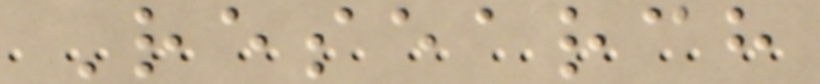Research
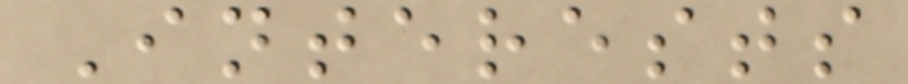Interests
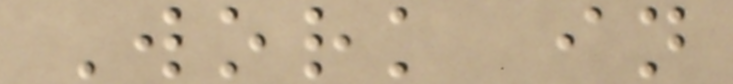Work in
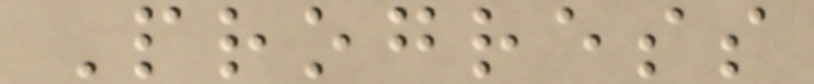Progress
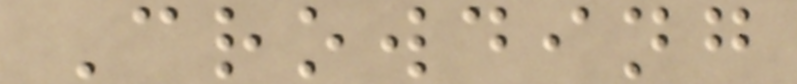Crowding
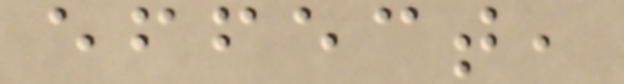effect,
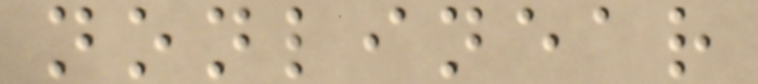nonlinear
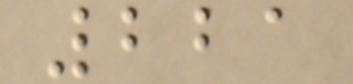221
